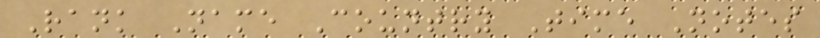Rank Name Country Time Notes
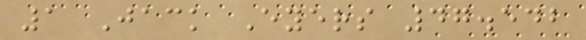1 Jack Eyers 47.542
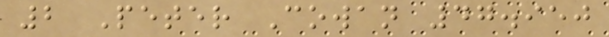2 Peter Cowan 47.950
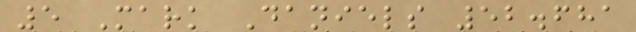5 Mark Daniels 52.681
